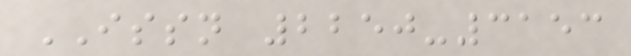ISSN 2250-3153
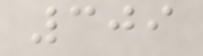309
